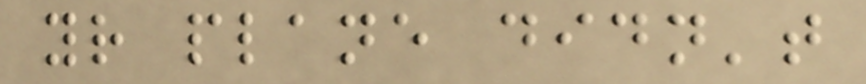your plane didn't
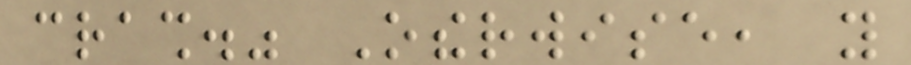crash." Otherwise, you
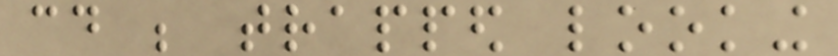could be trapped looking
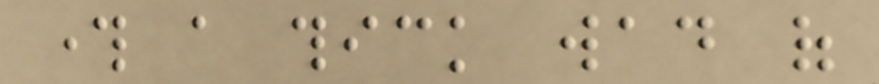through a thick wad of
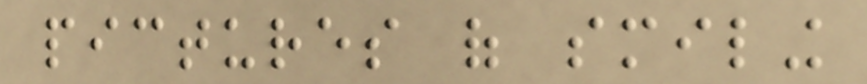pictures of smiling
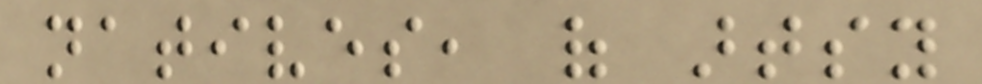natives, of artsy
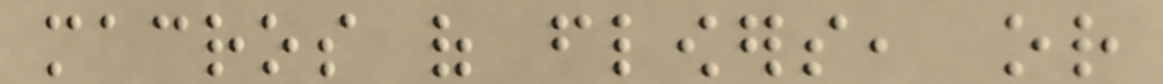macros of flowers, or
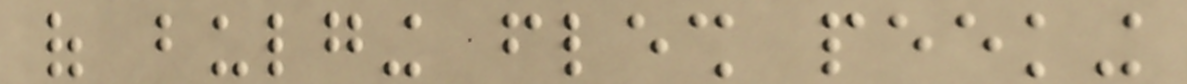of bulging flesh peeking
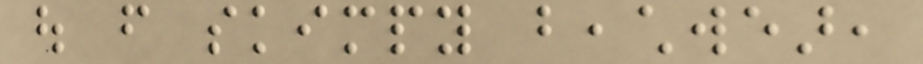out from skimpy beachwear,
